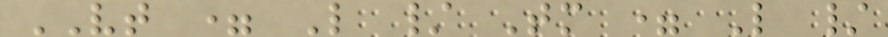VT = L / Tm = L /
